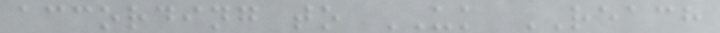according to UK REACH
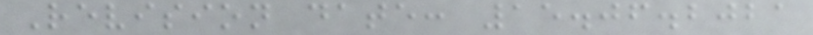Revision date: 15.06.2021
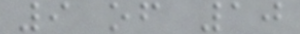9 of 10
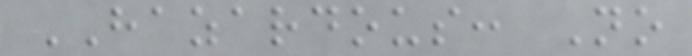HAZARDOUS: No
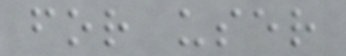for user
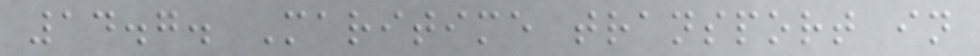14.7. Maritime transport in
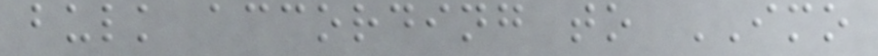bulk according to IMO
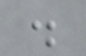.
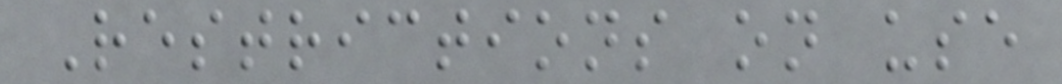Restrictions on use
